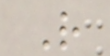R
